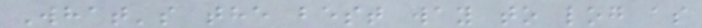What's the best way to log as
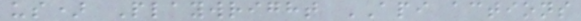us) Playwright API actions
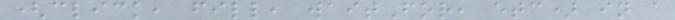(click, fill, waitFor, etc) in a
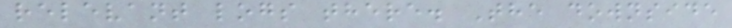relevant logs there. The downside
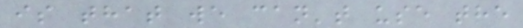is that we can't use the
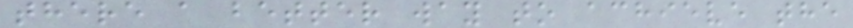there a better way to achieve the
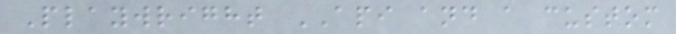Playwright API and a custom
